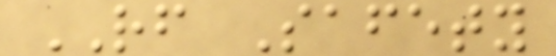RF Safety
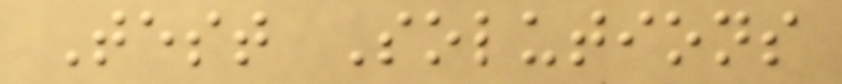Test Solutions
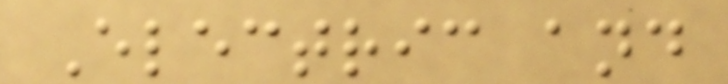Electric and
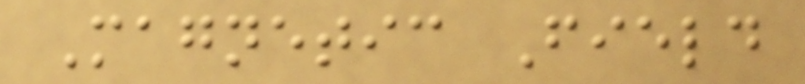Magnetic Field
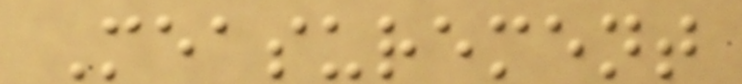Measurement
